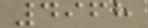4968
